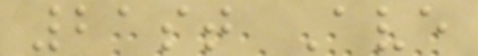21st Ave
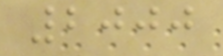2000
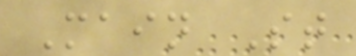Main St
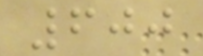600
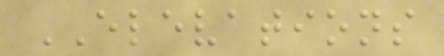ELEVATIONS
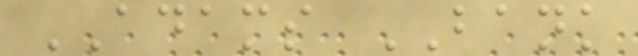ADAMS BANK
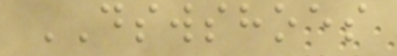DSWSHOES
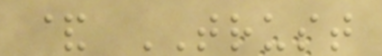& TRUST
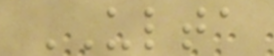ULTA
